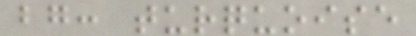bg: turquoise
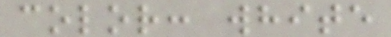color: white
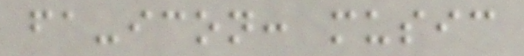fa-icon: music
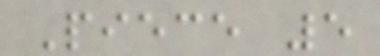Piece 5
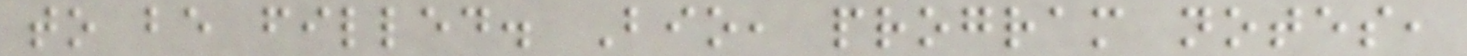to be filled. Bio, program notes,
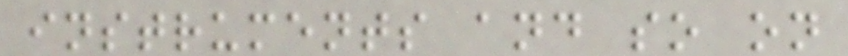instruments and so on
